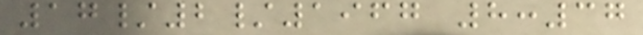17/2/1967 8:37
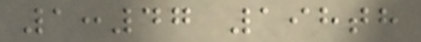1:47 198th
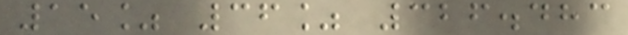15% 36% 326.483
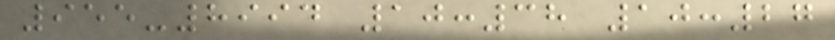955-8994 10:38 10:27
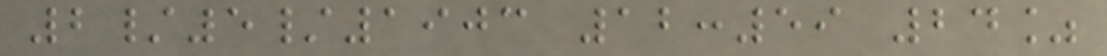2/5/1903 12:59 24%
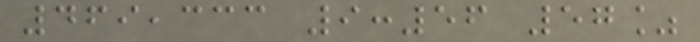469,333 9:56 57%
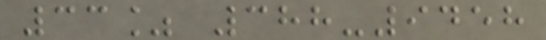33% 388-9458
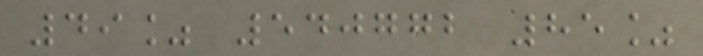49% 540772 85%
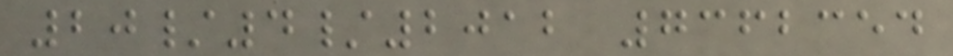20/4/2012 7362354
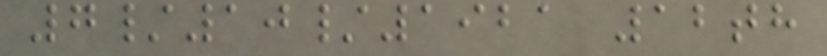7/10/1921 12th
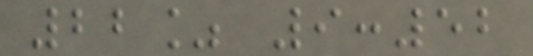22% 9:52
